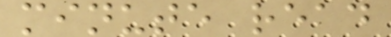minute read
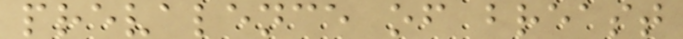prevalence of breast
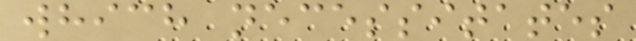which necessitates
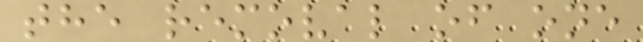the removal of one
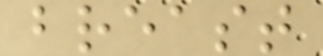breast
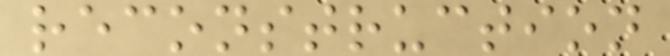reconstruction
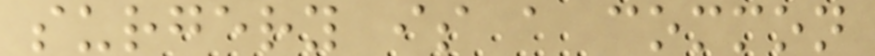surgery is a common
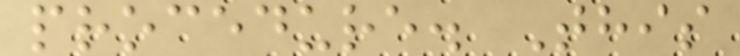procedure. This
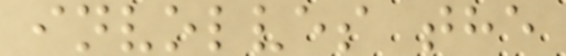involves the
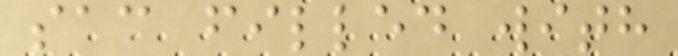sac filled with
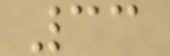33
